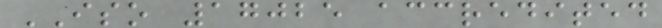ISO 17025 accredited
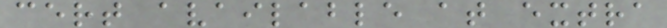cert available at extra
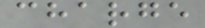charge
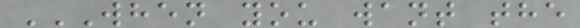WHEN YOU WANT THE
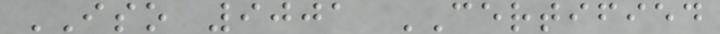ISO 9001 CERTIFIED
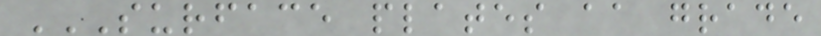SURFACE PLATES AA GRADE
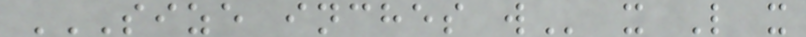SIZE INCHES W x L x
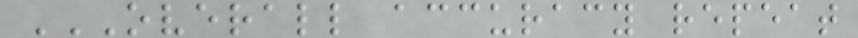OVERALL ACCURACY REPEAT
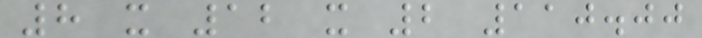8 x 12 x 2 110.00
